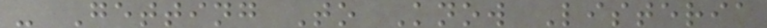- Getting To Know Listeria
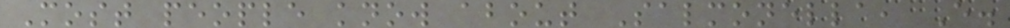Most people know about Salmonella, E.
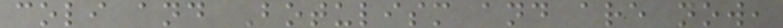coli and Botulism and are now,
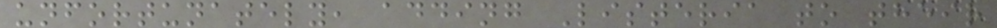unfortunately, adding Listeria to their
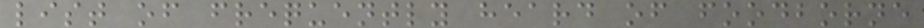list of frequently heard of foodborne
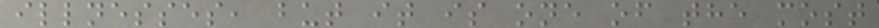illnesses, but it is one of the most
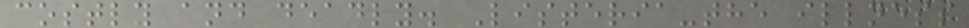costly and deadly. Listeria-the illness
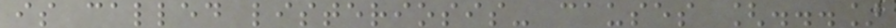is called listeriosis- causes [...]
